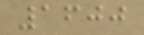1600
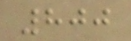800
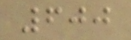600
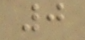0
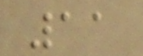11
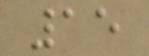15
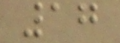17
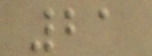21
